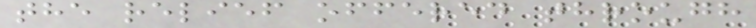the relief offered through
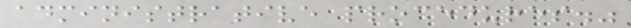administrative procedures."
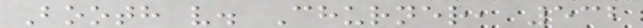Booth v. Churner, 532
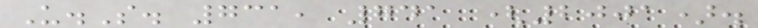U.S. 731, 741 (2001).
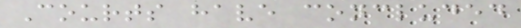Courts have concluded
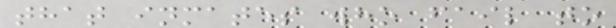that inmates who fail to
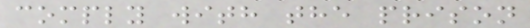comply with the prison
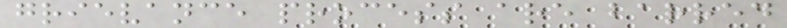grievance process are barred
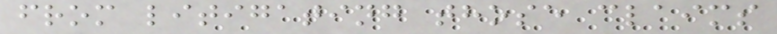from litigating those claims
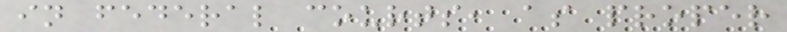in federal courts, as proper
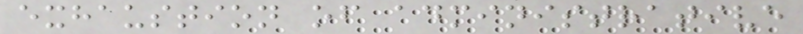exhaustion of administrative
